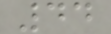44
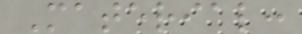Material:
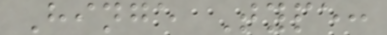Hinge Type:
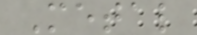Metal
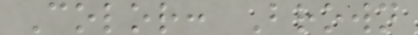Color: Brown
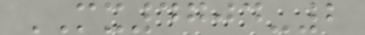MX4704-2
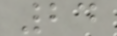24
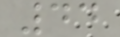44
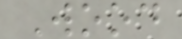Wood
